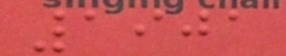1901
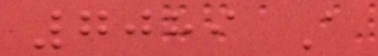7089 A
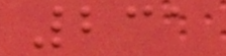231
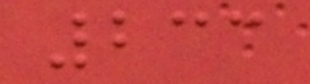233
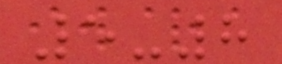5-8
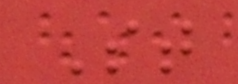St
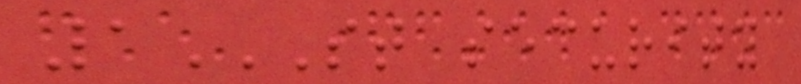1ST SECURITY
